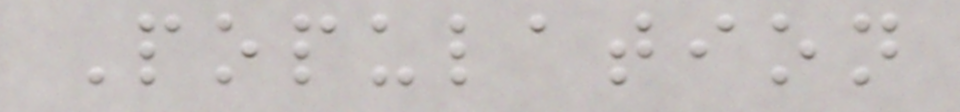Population
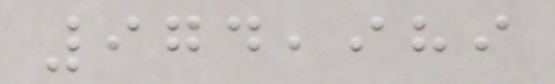974,989
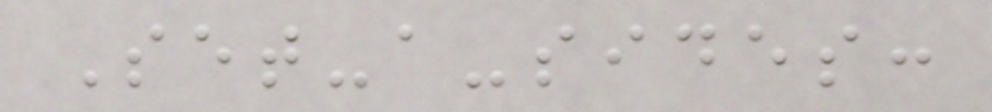Set-a-sides:
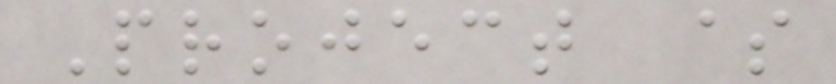Project $
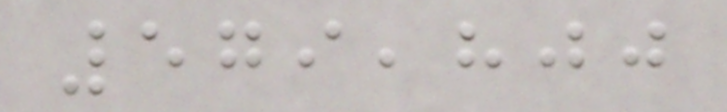579,800
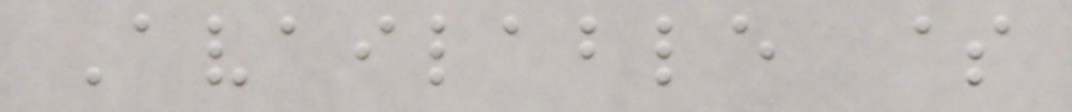Available $
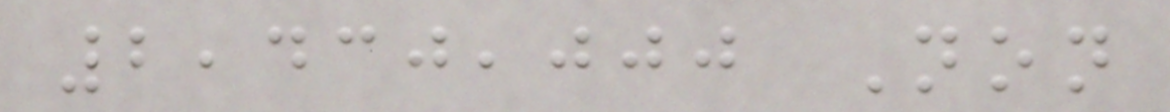2,430,000 Non
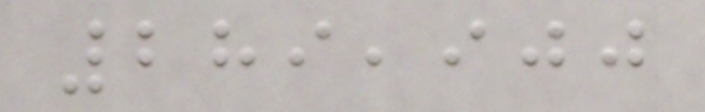289,900
